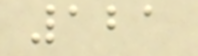121
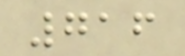716
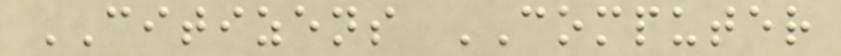CITIZENS COMPUTER
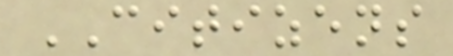CITIZENS
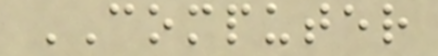COMPUTER
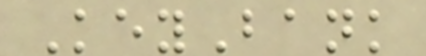KeyBank
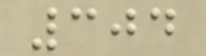304
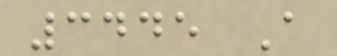3445 A
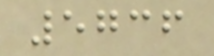5736
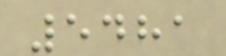5481
